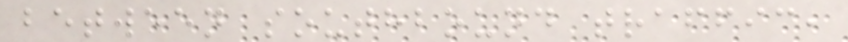between southbound traffic,
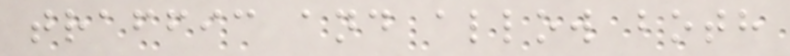traffic and allow both
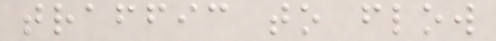traffic to flow
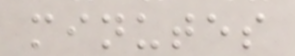minutes
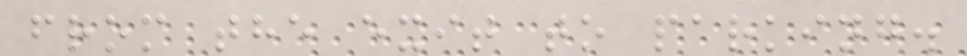from the exit to parking.
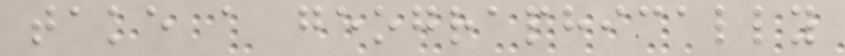take a geographically
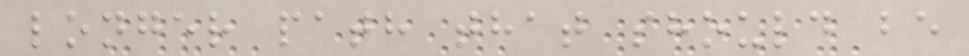longer path that should be
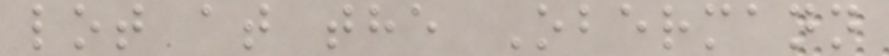lot at the Obermann
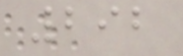292
